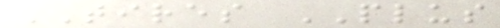TIRES PLUS
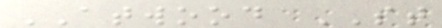ATWOOD ST
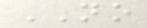NO
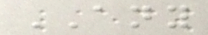ANY
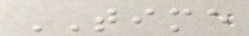TIME
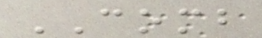COMB
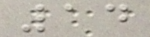14
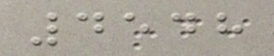4548
